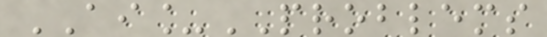AI_PROBLEMS
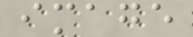image
